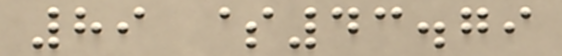89 $43.79
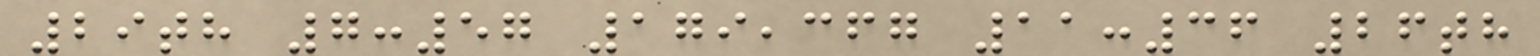29th 7:57 179,367 11:36 26th
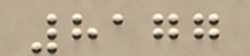8177
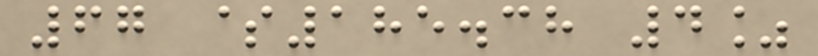67 $185.38 4%
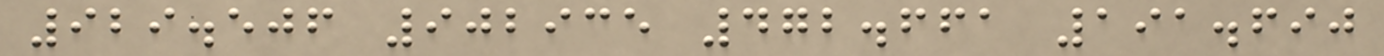929.506 902935 472.661 191.690
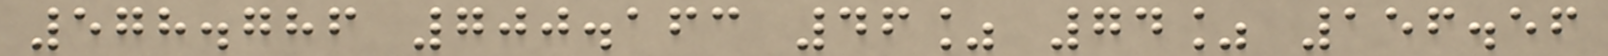578.786 700.163 46% 74% 156.56
